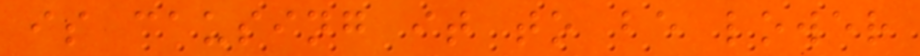is causing it to be lower
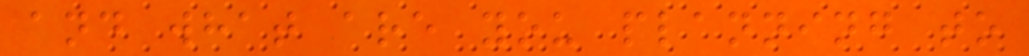and what are you planning to
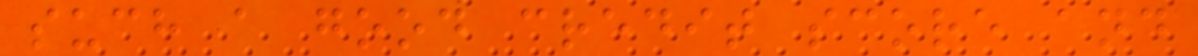such a good credit score and
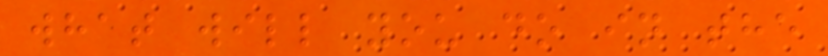what will you do in the
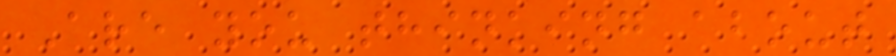Are you thinking about
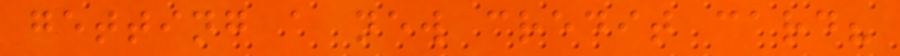getting a new credit card?
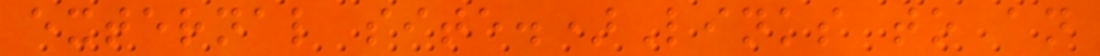external site.)Links to an
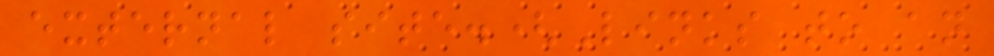external site.(Links to an
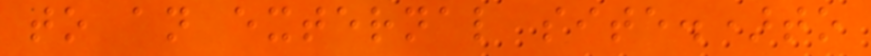to an external site.)to
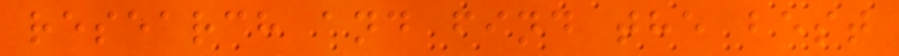research and find the best
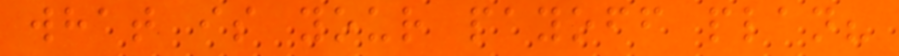what is your payoff plan?
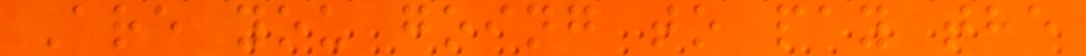Are you going to pay the
